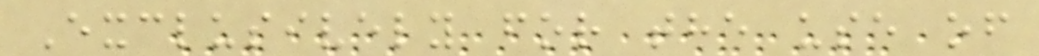Exclusively for the use of
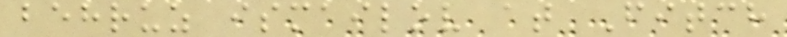behruz ismailov at Fitch
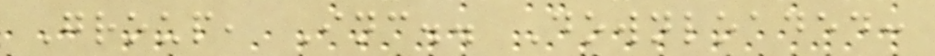Group, Inc.. Downloaded:
